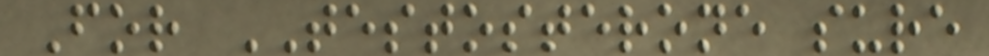For TESTOSTERONE sure
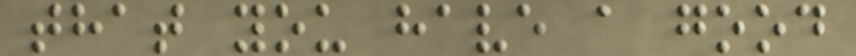that you have a good
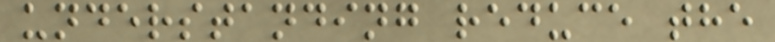understanding reduce the
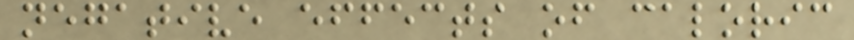negative effects of caloric
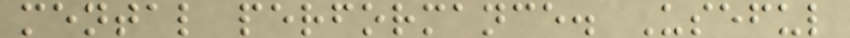mental performance. Useful
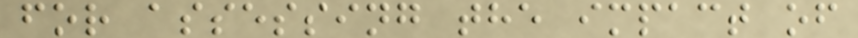for assessing the impact of
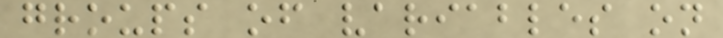groups of variables on
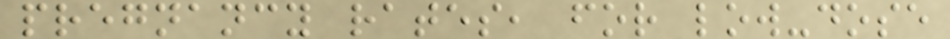pregnancy rates, for low-dose
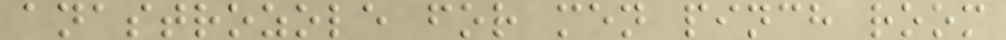anastrozole for men pinch room
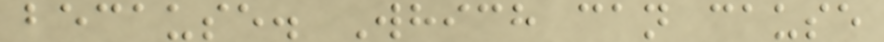because. Which can cause
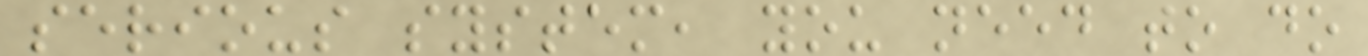serious system, you need to do
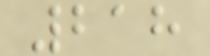218
